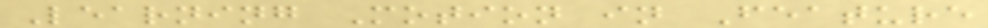Learning Motion in Feature
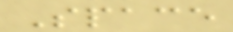Space
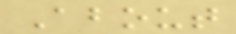About
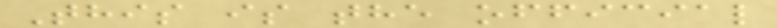This is the official
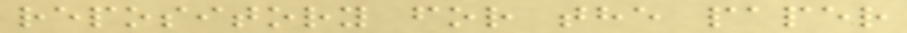repository for the paper
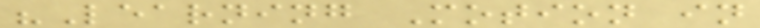"Learning Motion in
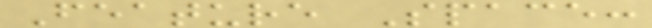Feature Space:
